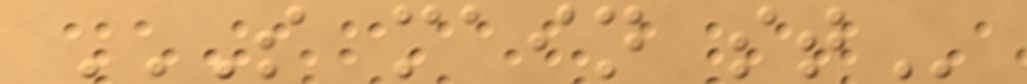S MAIN ST
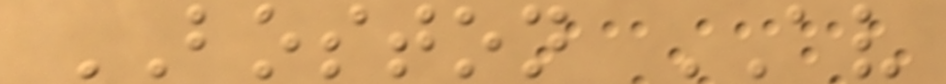BOSTON AV
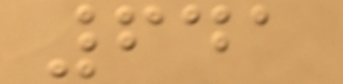641
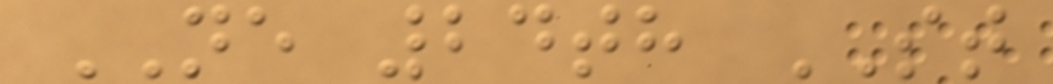NE 24th ST
